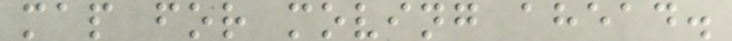map for moving ahead.
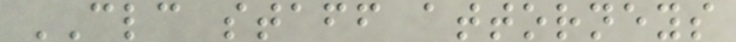CLC staff attorneys
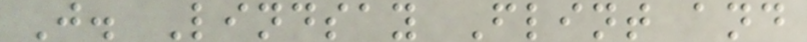J. Lindsay Flint and
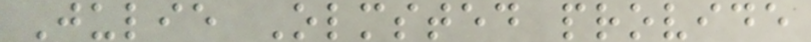Julie Olmsted provide
